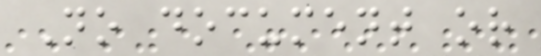No document or
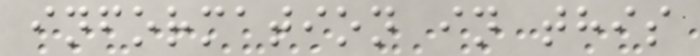information in this
